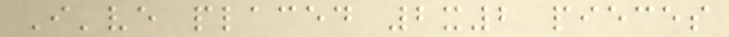I've placed 2x2 pieces
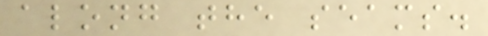along the seams.
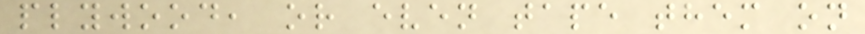plywood, or even tape them on
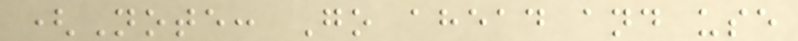(Note: Go ahead and use
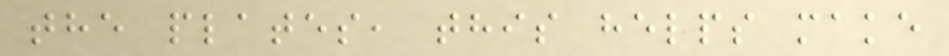the plates, this helps make
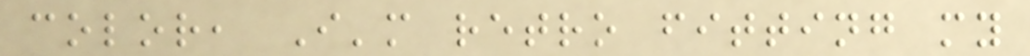color, I'm retro fitting my
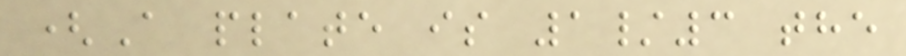(A plate is 1/3 the
